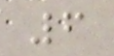6
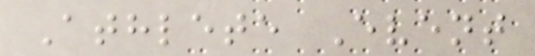Athlete Event
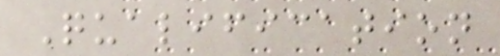Qualification
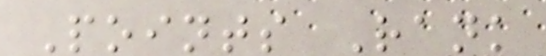Points Rank
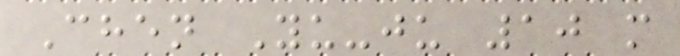Chen Yu-ju 10 m
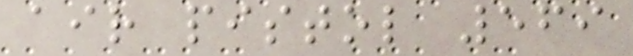air pistol 569
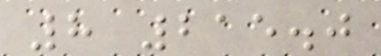8 215.0
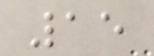15
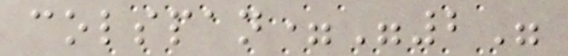colspan="2"
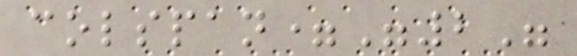colspan="2"
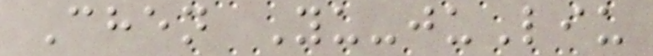Chen Yu-juLiu
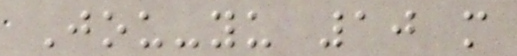Jou-yu 10 m
